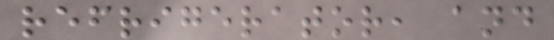refrigerator, and
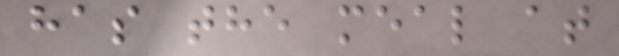has the meal at
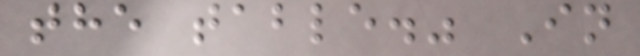the table." In
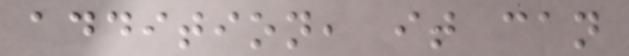addition, it can
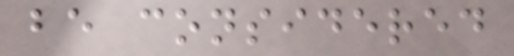be considered
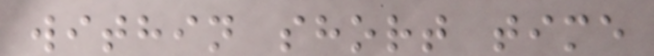within short time
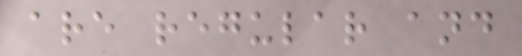are regular and
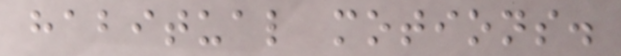habitual motions.
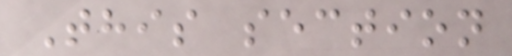This section
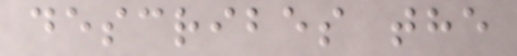describes the
